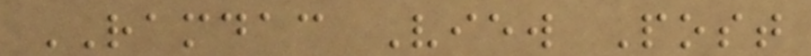RAMDAC View Post
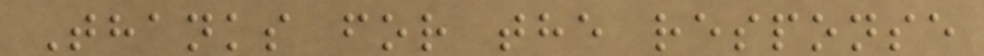Thanks for the response
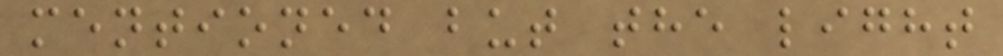mentioned but the light
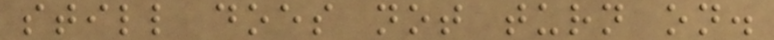still does not turn on.
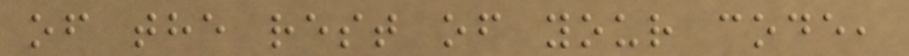of the rest of your code,
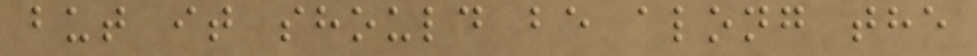but it should be along the
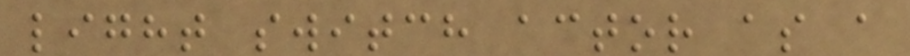light switch actor as a
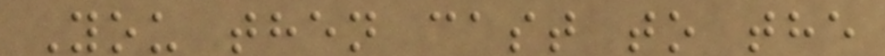You then cast to the
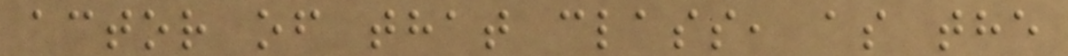actor of that class, as the
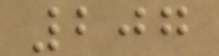207
